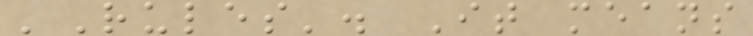'Rules'. It means
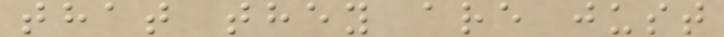that they are just
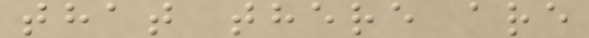that there are
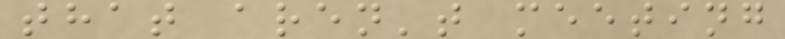that aren't meeting
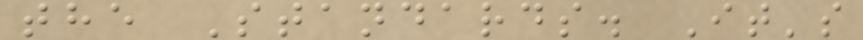the Standards. It's
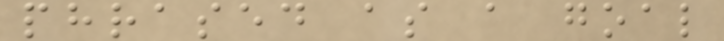phrased as a goal
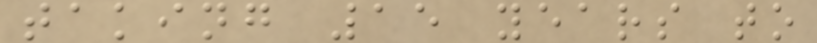taking 15 years to
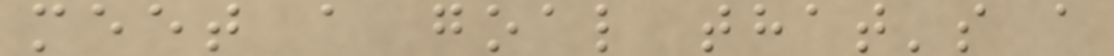meet a goal that's a
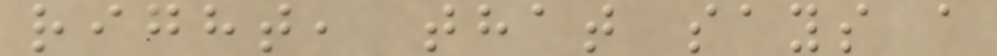right, that says a
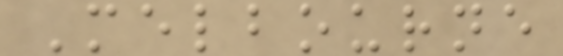Melbourne
